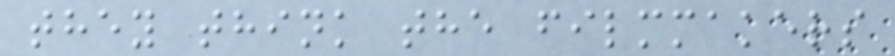they think the filmmakers
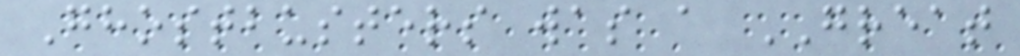Ghostbusters was a GREAT
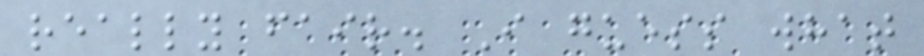really fair. I guess what
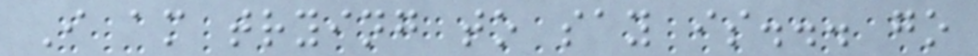I am trying to say is... go
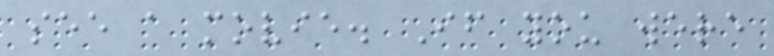see a movie. If you were
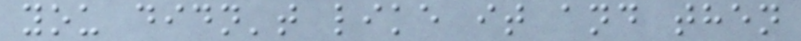you didn't like it and then
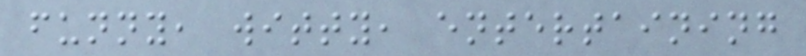funny, witty, entertaining
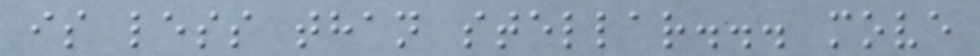is less than stellar... move
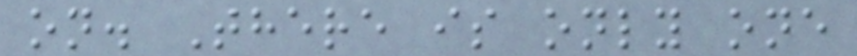on. There is only one
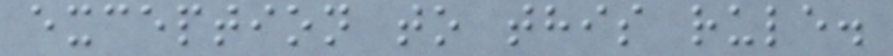exception to this rule.
